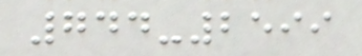744-2599
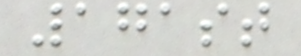171st
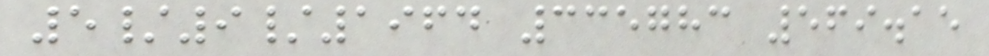5/9/1964 335783 569.15
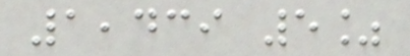1,439 5%
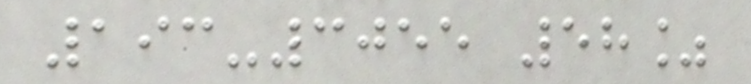193-3055 58%
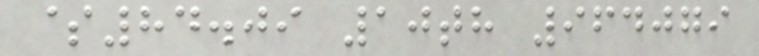$84.09 10th 964079
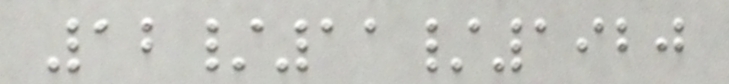12/11/1920
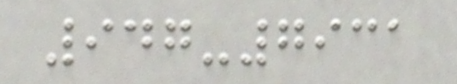947-7931
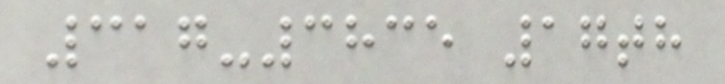317-3835 17th
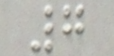7
